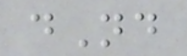dNd
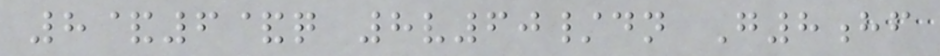8&6&q 8v60/dn G8hf
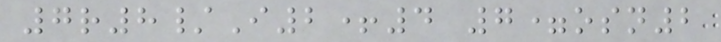7r8/I2+4 7=osn2
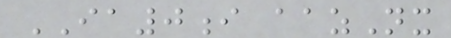IA0i aazNx
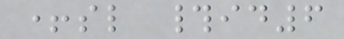+sl #id6
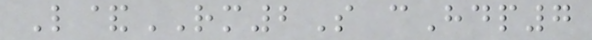L&RM2S cHdp7
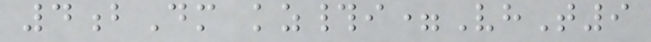4bDm kz#i=VhT9
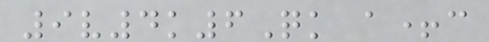9v4k6Qk a+c
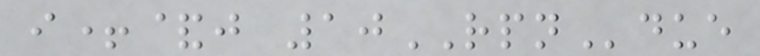i+&j 10RPNdue
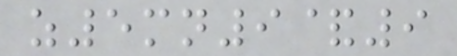z5mn9&9
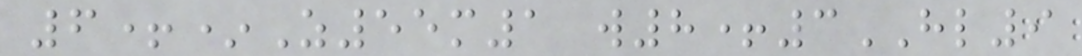6+*Z55m1 w8+3HL9
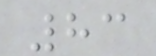83
